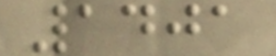1401
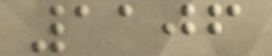1106
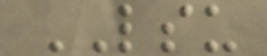LSU
